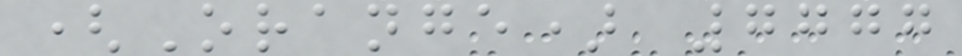(Orange) 7777
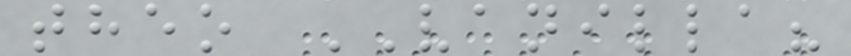theo VANILLA?
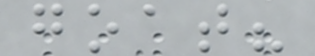goat?
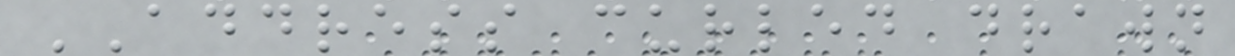ADDRESS curled drawn
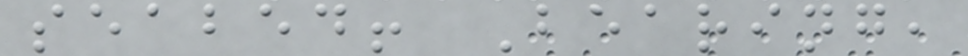seabed! Bearing,
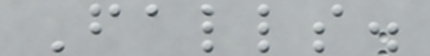Falls.
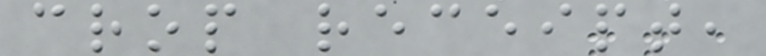crop receipt,
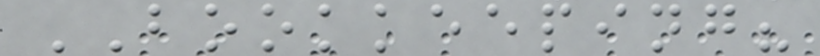BOOKKEEPING?
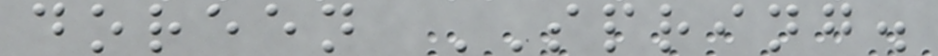doreen SPRING.
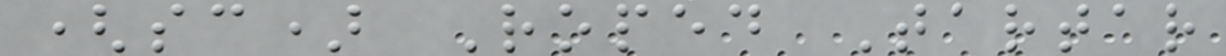(sc) Roped Tartar
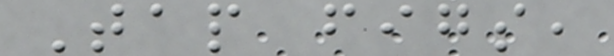Tap figs,
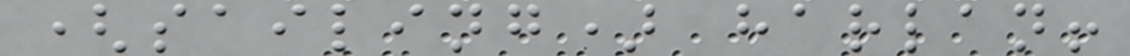(sailing) harlan!
